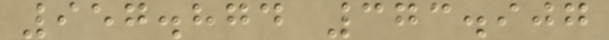957.874 373.907
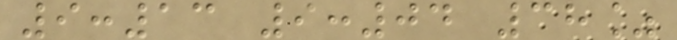9:13 9:04 38%
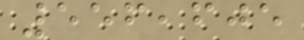556,605
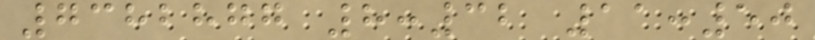7382877 8:32 11:50
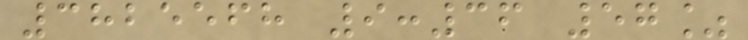3825568 9:36 57%
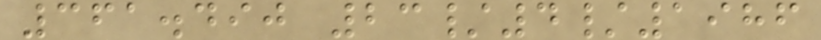361.490 23/4/1986
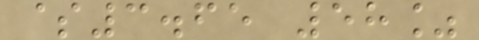$3.65 58%
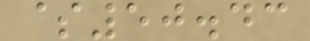$50.43
